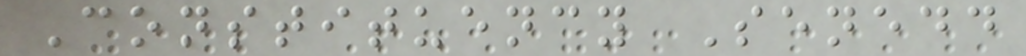Constituency Senedd
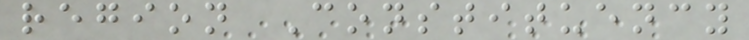region Constituency
